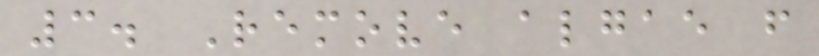3. Remove algae from
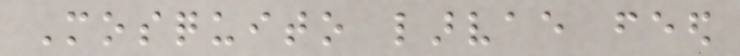Mosquito larvae feed
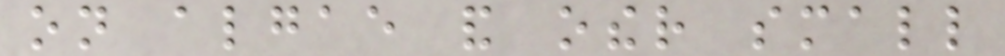on algae and other small
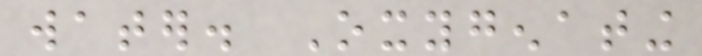water. Oxygenating
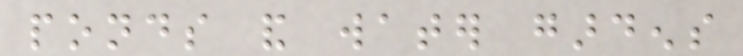ponds and water gardens
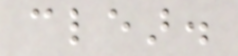clear.
